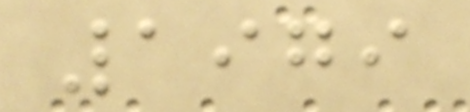1979
